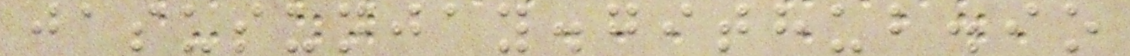jasusunjay.github.io
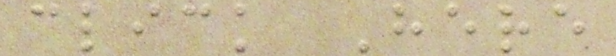click Here
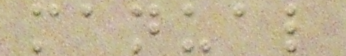manual
